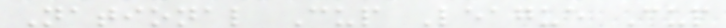National Cup League Cup
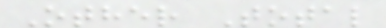Other Total
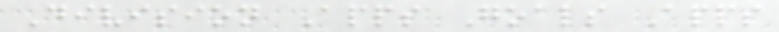Division Apps Goals Apps
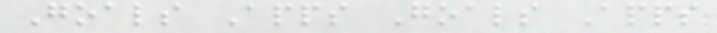Goals Apps Goals Apps
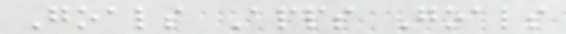Goals Apps Goals
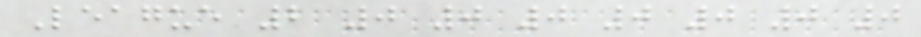League 2 0 0 0 0 0 0 0
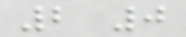2 0
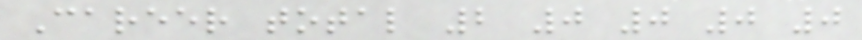Career total 2 0 0 0 0
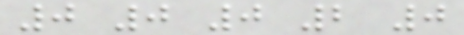0 0 0 2 0
